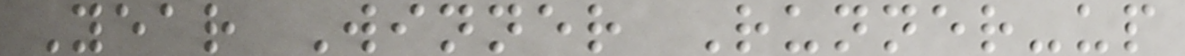Year Winner Runner-up
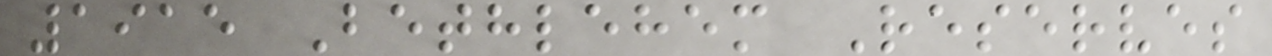1915 Bethlehem Reserves
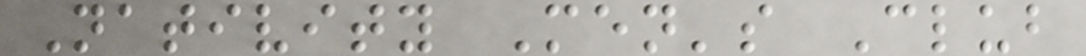Nativity Men's Club
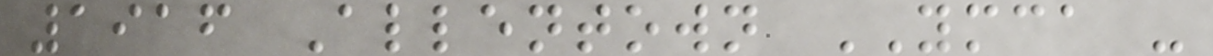1916 Allentown YMCA -
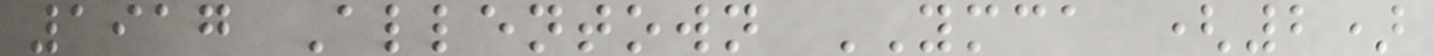1917 Allentown YMCA (2)
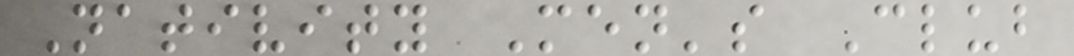Nativity Men's Club
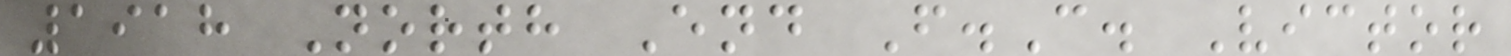1918 North End F.C. Victor
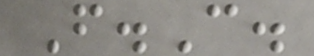F.C.
